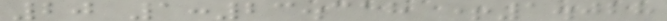20 1:23.318 +1.028
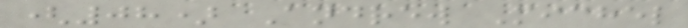(08) Andrew Michel
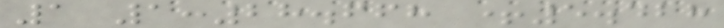1 1:28.668 +5.428
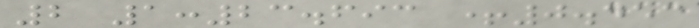2 1:23.693 +0.453
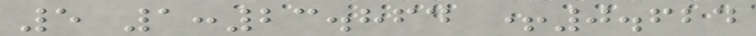5 1:23.864 +0.624
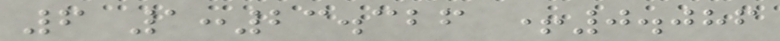6 1:23.326 +0.086
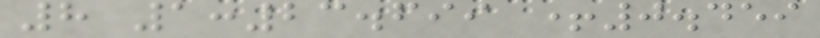8 1:23.699 +0.459
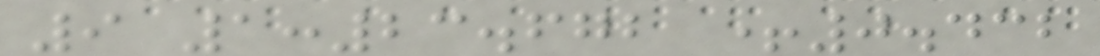9 1:23.672 +0.432
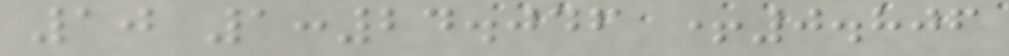10 1:24.046 +0.806
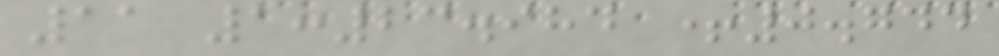11 1:23.984 +0.744
